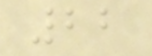22
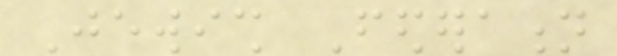Jewish Federation
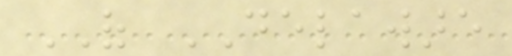OF DELAWARE
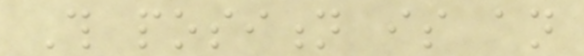This position is an
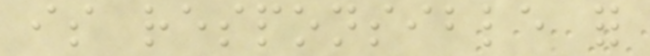is responsible for
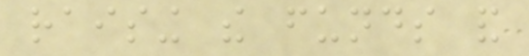raising the funds and
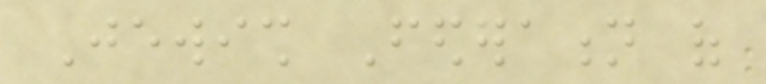Jewish Federation of
